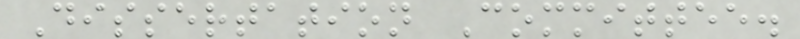Dissertation Committee.
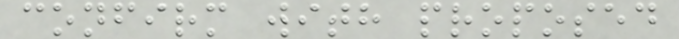confirm with proposed
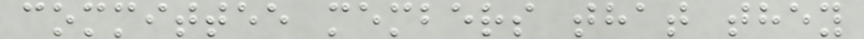committee members that they
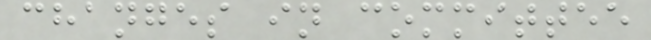changes in committee
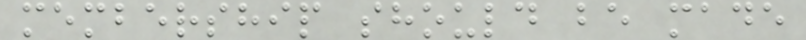membership should be made
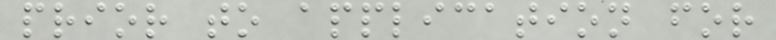prior to application for
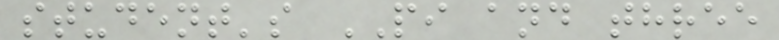student's PI and three
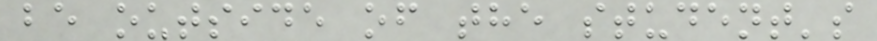be outside of the student's
